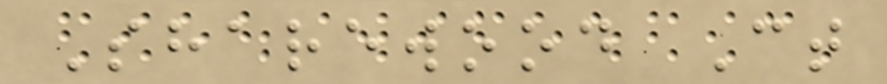Sharewood Ct
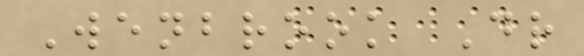Wenbrook Dr
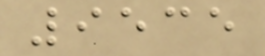9535
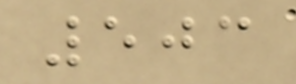503
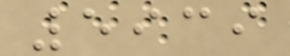5939
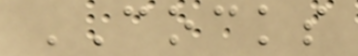COCKS
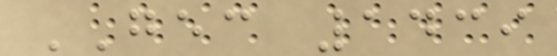GEC 1439
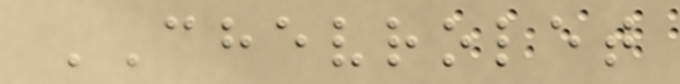CHEVROLET
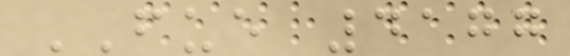FUE 4177
